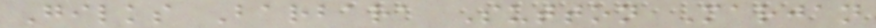Gilks Barbara Sutton Marjan
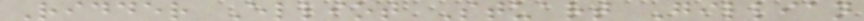Ridder Elliot Stuart Gillian
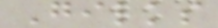Gilks
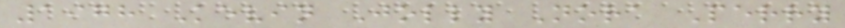1978 Kevin Jolly Nora Perry
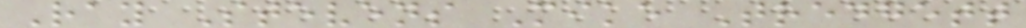Ray Stevens Mike Tredgett
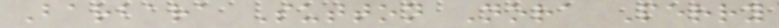Barbara Sutton Nora Perry
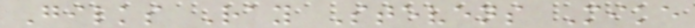Gilks Ray Stevens Mike
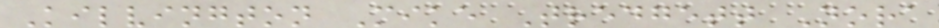Kilvington Mike Tredgett Nora
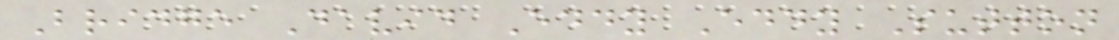Bridge David Eddy Eddy Sutton
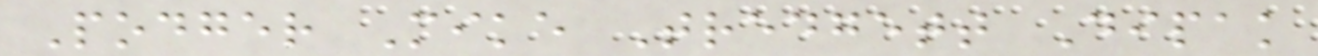Podger Mike Tredgett Dipak
